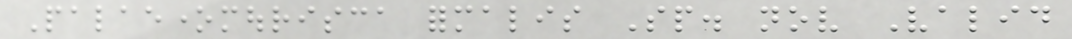Palaeonemourisca formalis Sp. nov Valid
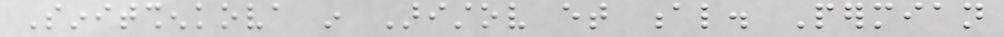Sinitshenkova in Aristov et al. Permian
